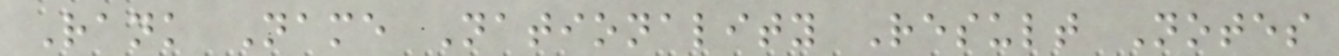Rank Name Nationality Result Notes
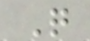Q
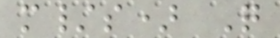m/s) Q
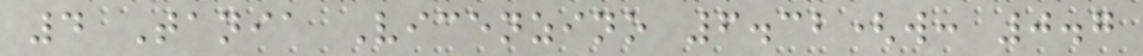4 Tania Vicenzino 6.32(w: 0.7
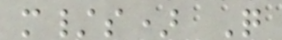m/s) Q
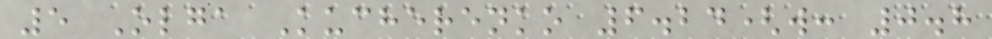5 Olga Kucherenko 6.24(w: 0.8
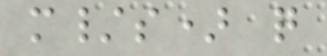m/s) q
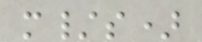m/s)
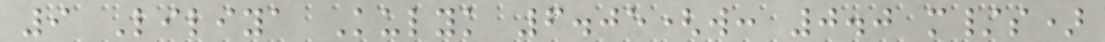9 Liliya Kulyk 6.05(w: 0.0 m/s)
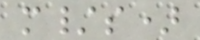m/s)
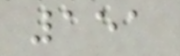151
